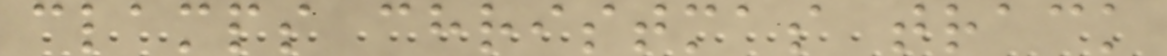clamps christmas track
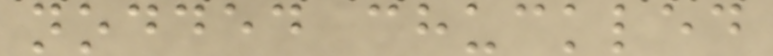nodded chuckled
